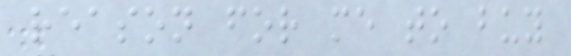reason for me to buy
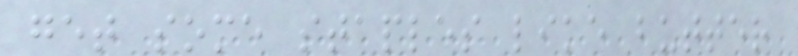get some staples like butter
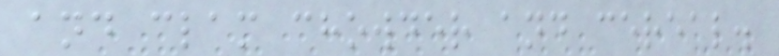and clam chowder and cereal.
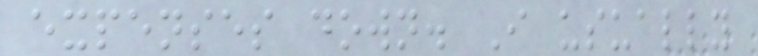expenses down. I usually
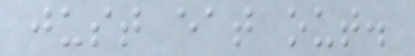just eat out.
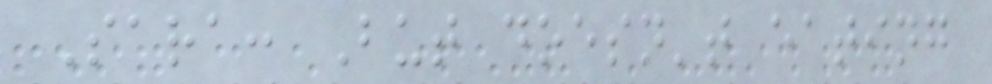Sara: But doesn't eating
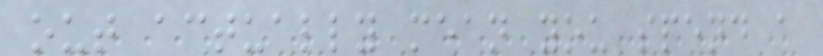out actually mean you spend a
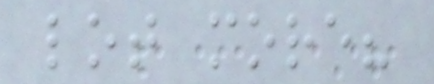lot more?
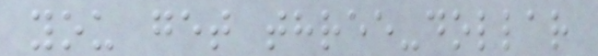you get three-dollar
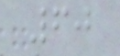60
